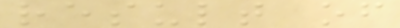result of
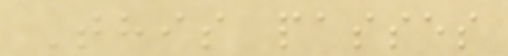This passes
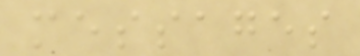messages
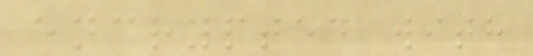encrypted with
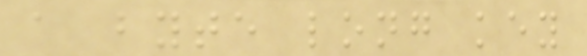a byte long key
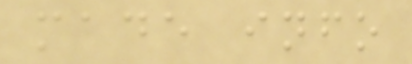made info
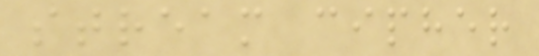stream cipher
